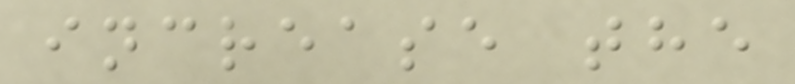increase the
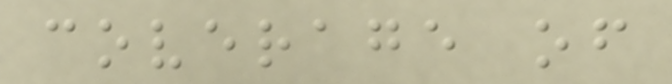coverage of
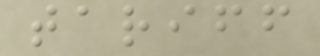tariff
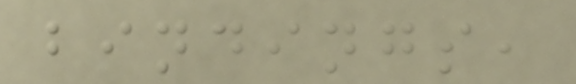bindings,
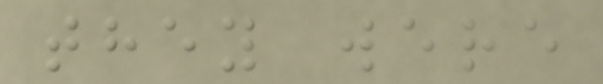they were
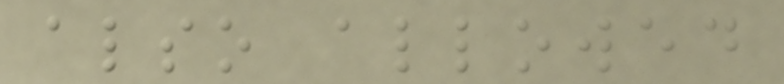also allowed
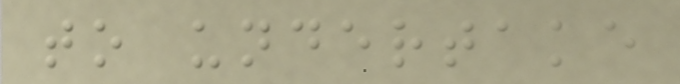to undertake
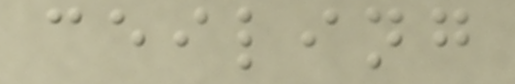ceiling
